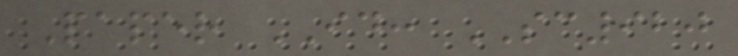Paper ID: SC920
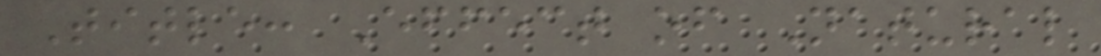Title: Effect of Natural
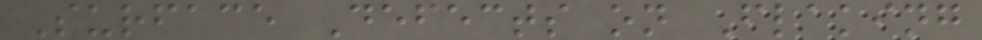Surface Defects on Flaking
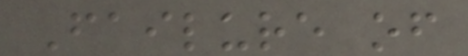Failure of
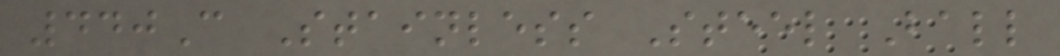440C Stainless Steel Ball
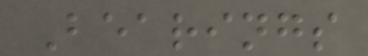Bearings
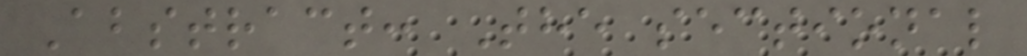Abstract: The sectional
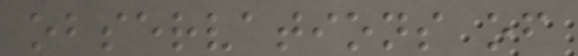observations of
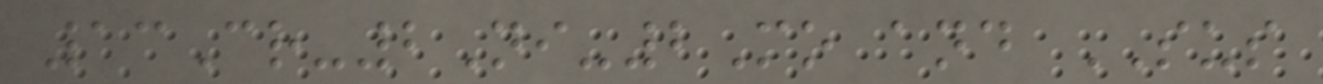13Cr-2Ni-2Mo and SUS
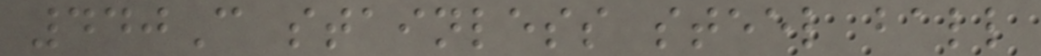440C stainless steel ball
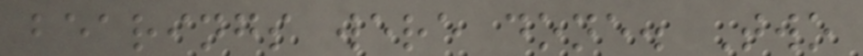bearings were done. Two
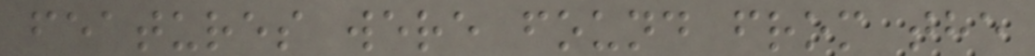features were found from the
